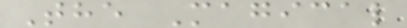The Magical
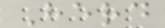Herd
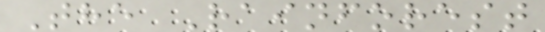The Rainforest
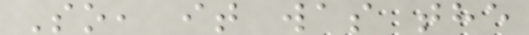So, it was the
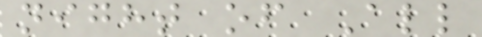night of All
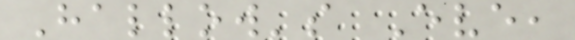Hallow's Eve,
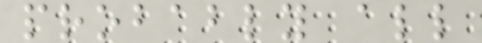probably all
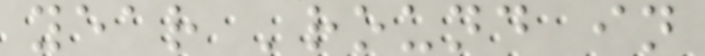year 'round in
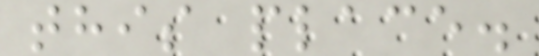this place.
